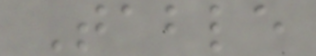Table
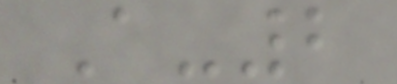A-2
